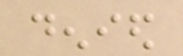denied
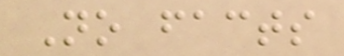No facts
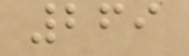269
